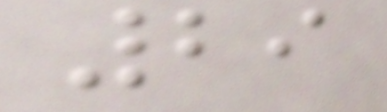29
